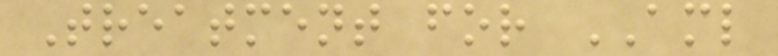Treatment for AML
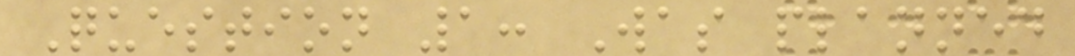Question 1: Was planned
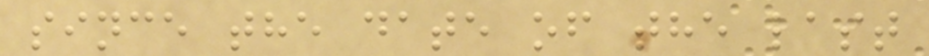since the date of the last
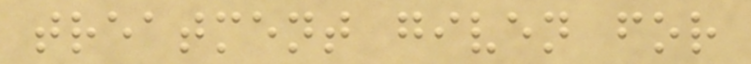treatment given for
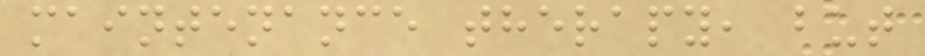maintenance therapy, but
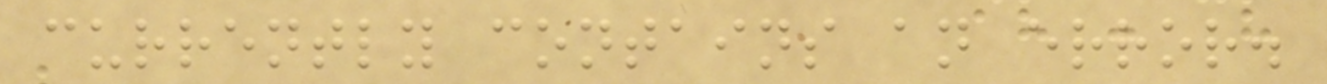currently contains an error.
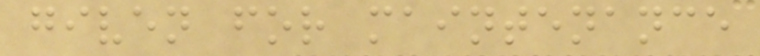given for maintenance
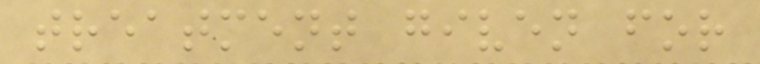treatment given for
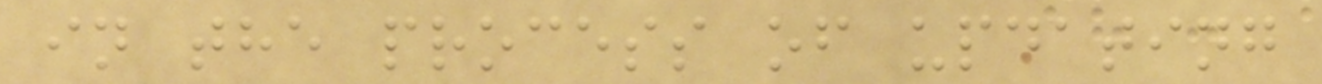in the process of updating
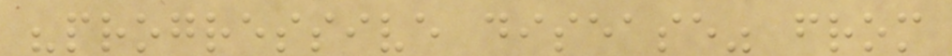"progressive disease" from
